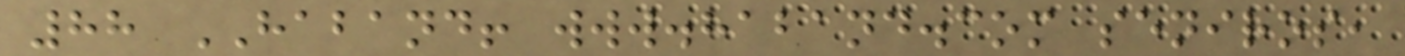88 HABAND! www.haband.com seniros,
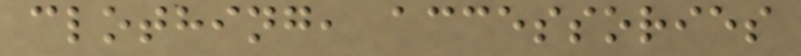clothing, accessories
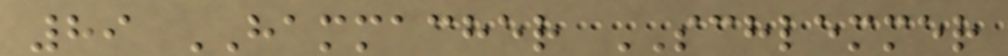89 HAMMACHER SCHLEMMER
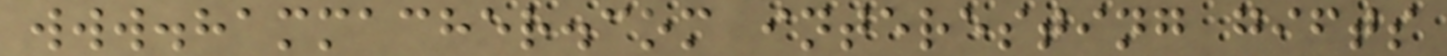www.hammacher.com interesting gifts
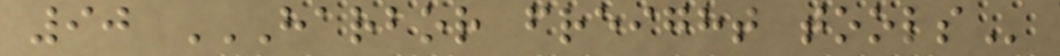90 HARBOR FREIGHT TOOLS
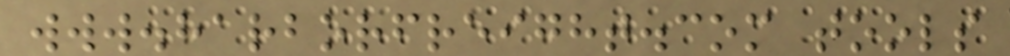www.harborfreight.com tools
